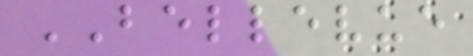BELLEVUE
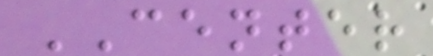CENTER
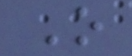O
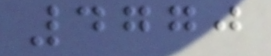4770
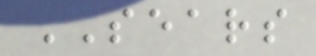SEARS
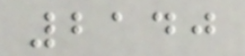2140
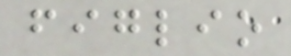figlio
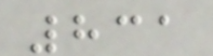831
